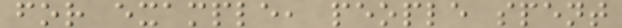for example, people spent
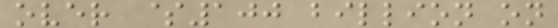over $100 billion on
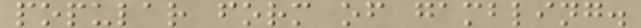popular form of gambling.
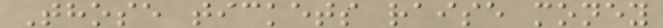Those tickets raise money
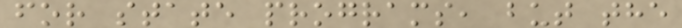for state programs, but the
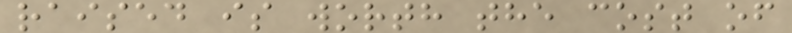raised is worth the cost of
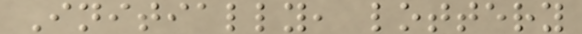Initially, lottery
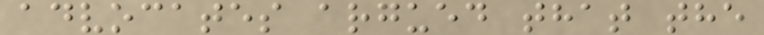advocates argued that the
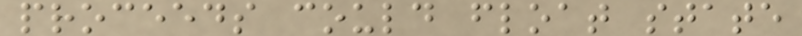proceeds could float state
